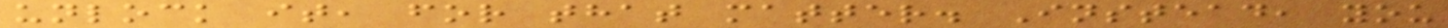unlock it, for that matter. Instead, you
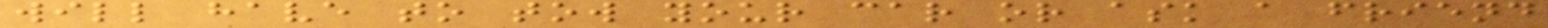will have to tow your car or ask a friend
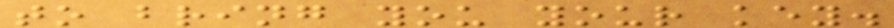to bring you your key.
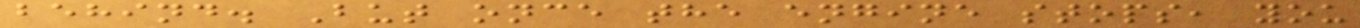behind. But once the engine stops, you
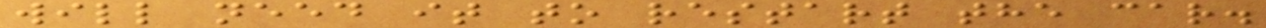will need it to restart the car.
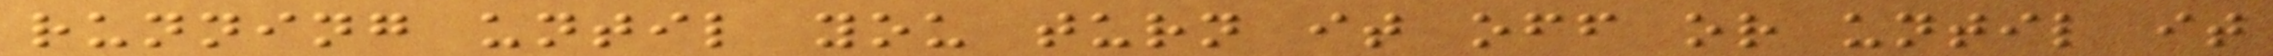running until you turn it off or until it
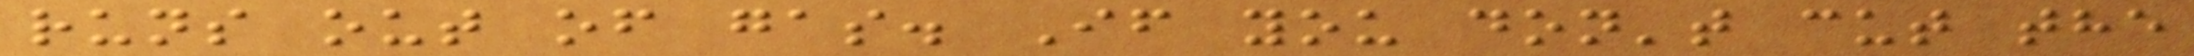runs out of gas. If you don't cut the
